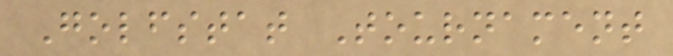Golfstat Tournament
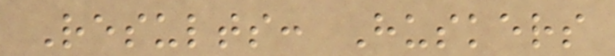Results: Huskers
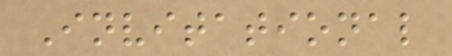Invitational
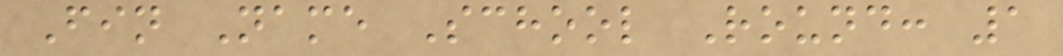Fin Name School Round: 1
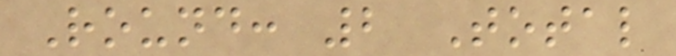Round: 2 Total
